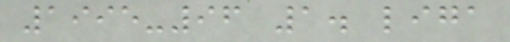1995-96 1. liga
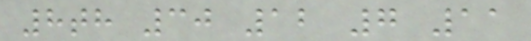8th 30 12 7 11
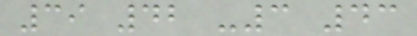39 42 -3 43
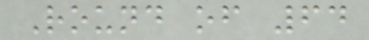Round of 64
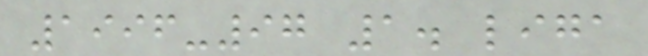1996-97 1. liga
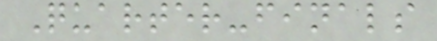Quarter-finals
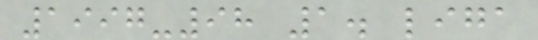1997-98 1. liga
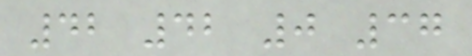42 42 0 37
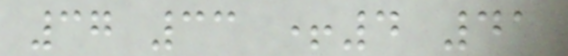37 33 +4 41
